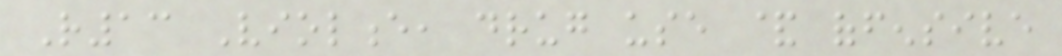R13 Violence, drug use & offensive
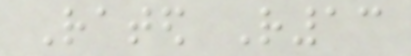Rated R13
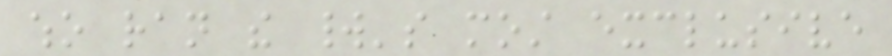who ran the world's most exclusive
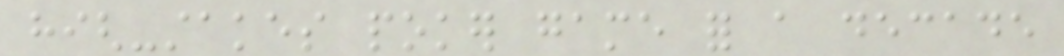high-stakes poker game for a decade
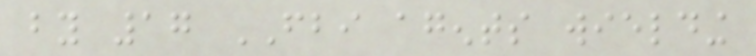by 17 FBI agents wielding
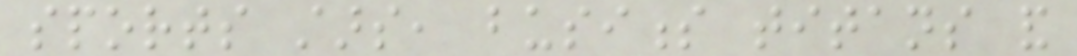sports stars, business titans and
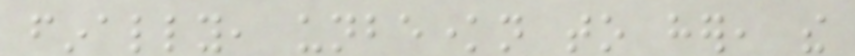finally, unbeknown to her, the
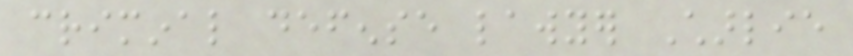criminal defense lawyer Charlie
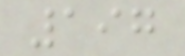197
